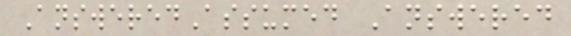AnsweredAssumed Answered
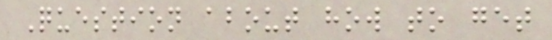Question about how to get
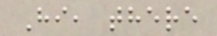Hi, there
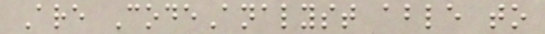Are CodeAnalyst able to
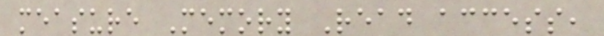measure Memory Read access,
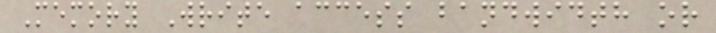Memory Write access bandwidth or
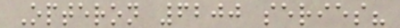Opteron 6200 series?
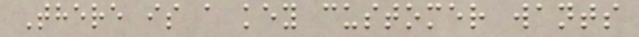There is a key customer wants
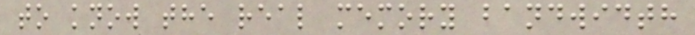to know the real memory bandwidth
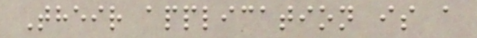Their application is a
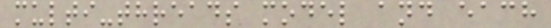multi-threads model and each
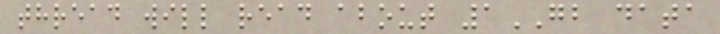thread will read about 1GB data
